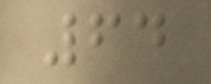64
